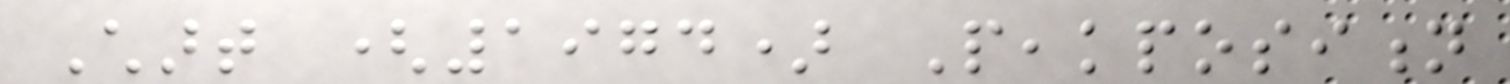Chart (1974) Peakposition
